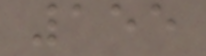155
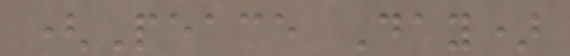(Peace Day)
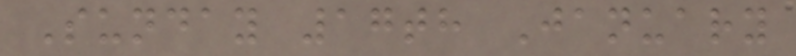Sunday 17th January
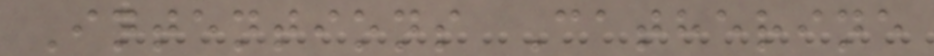Intentions Catherine
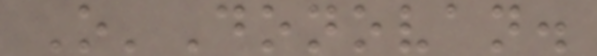O'Donovan.
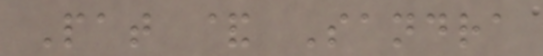Pat & Sandra
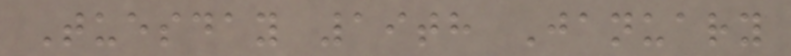Tuesday 19th January
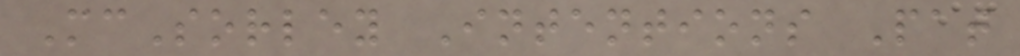McSorley Intentions Pat
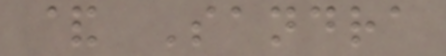& Sandra
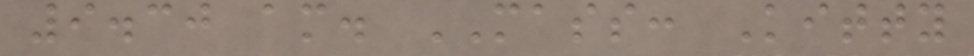9.30 am. MASS: Kitty
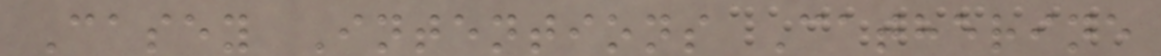Casey Intentions Catherine
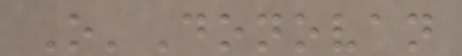O'Donovan
